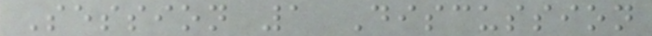Session 1 Discussion
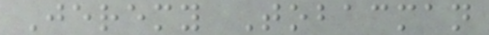Jeremy Tobacman
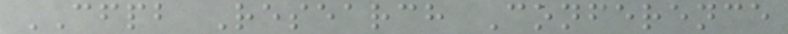CFPB Research Conference
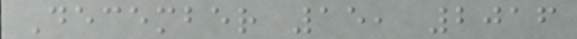December 15, 2016
